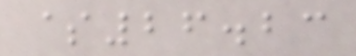$26.23
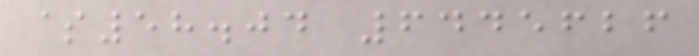$58.04 6445626
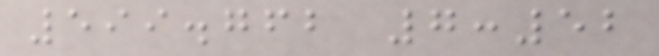599.762 7:52
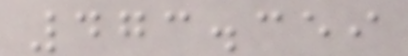473.359
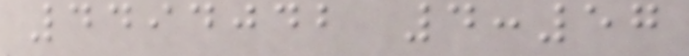4494042 4:57
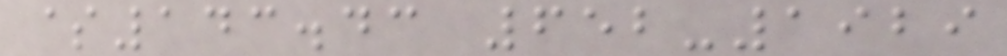$143.43 652-1929
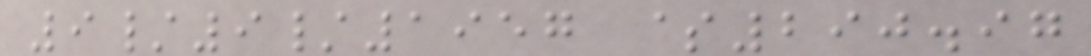9/9/1957 $290.97
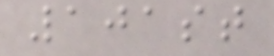101st
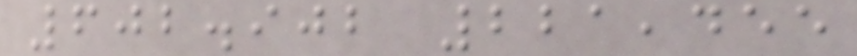602.902 221,455
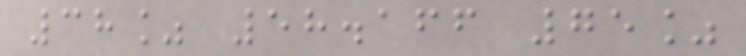38% 58.166 75%
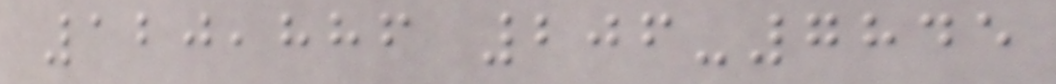120,886 206-7845
